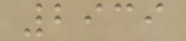2939
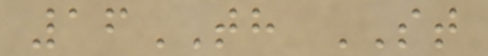16TH ST
